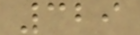329
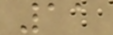11
